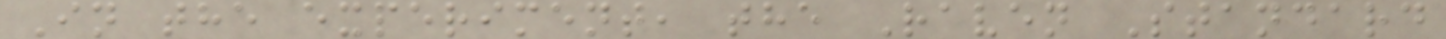In the experiment, the Raven Standard
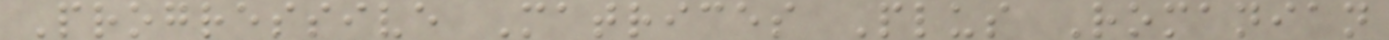Progressive Matrices Plus Romanian
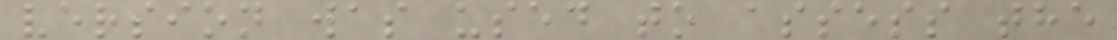version was used to assess the
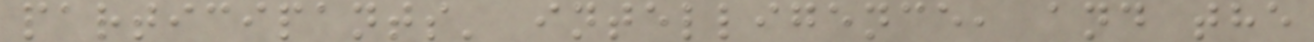participants' intelligence, and the
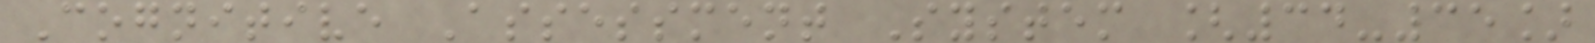Cognitive Assessment System [34-35]
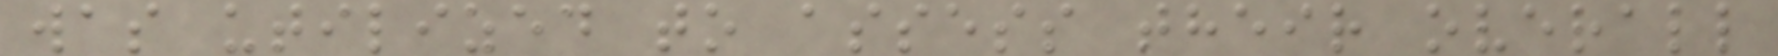was utilized to assess their overall
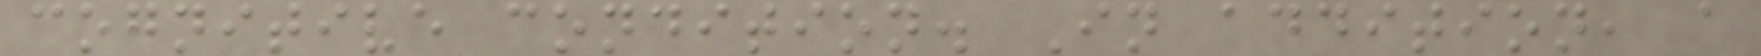cognitive condition. In addition, a
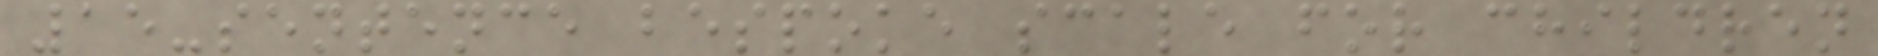15-sentence bespoke scale for children
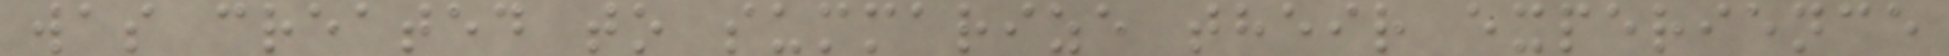was created to summarize their experience
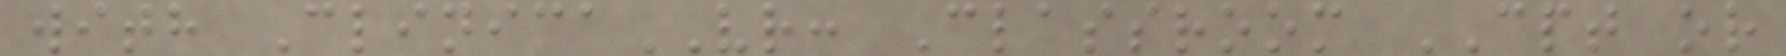with ClinicaVR: Classroom CPT or
